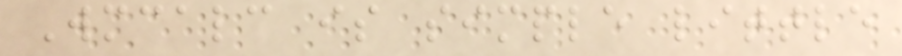Wmcalc is simple little
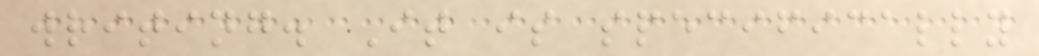writing. It is specifically
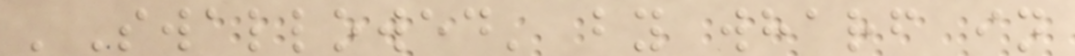'Swallowed' by wharf in
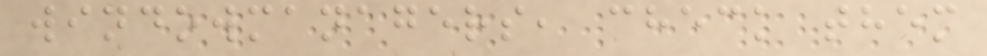windowmanagers, check them
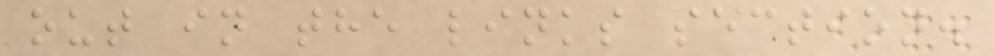out in the links section.
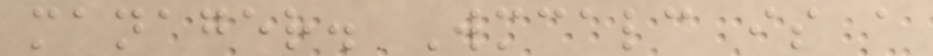manager. Wmcalc is a
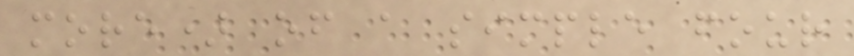more) of a simple four
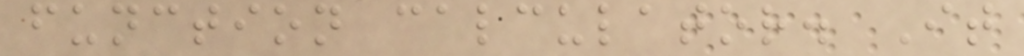function calculator. It
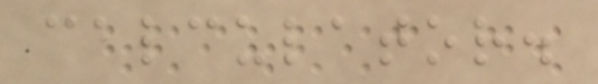calculator.
